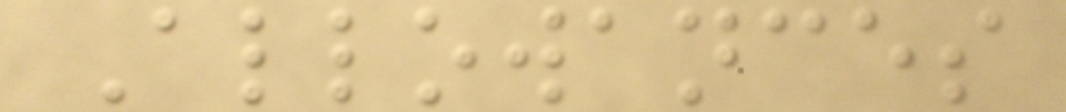Allowances
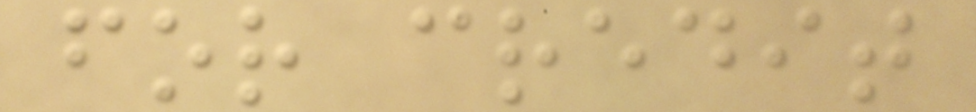for credit
